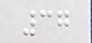37
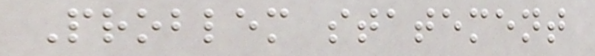Problem statement
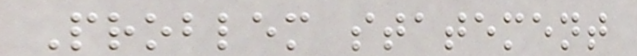Problem statement
